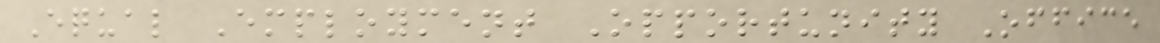Equal Employment Opportunity Office
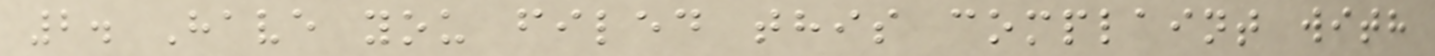2. Have you filed this complaint with
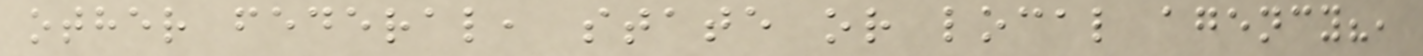other federal, state or local agency?,
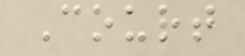Court
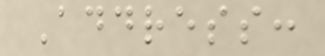Address:
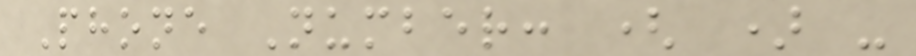Phone Number: ( ) -
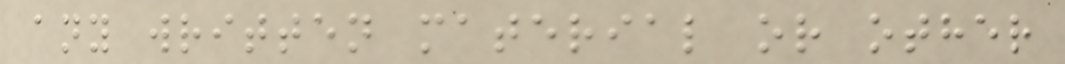any written material or other
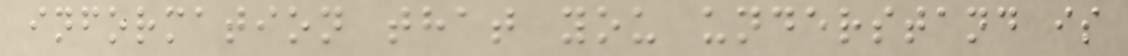information that you understand is
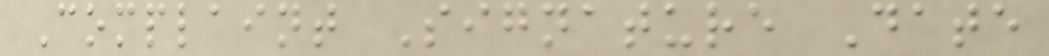Complaint Signature Date
